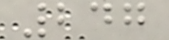247
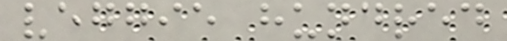veggie hundred
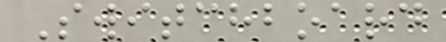Switchboard
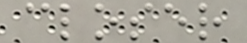closer
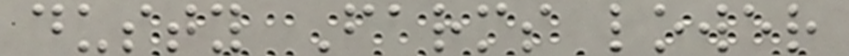dusty Farms lower
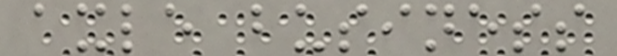axle business
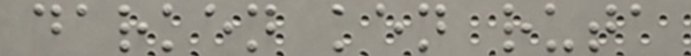darken ken ruta
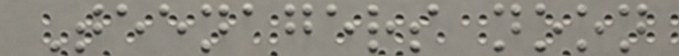Teenagers noon
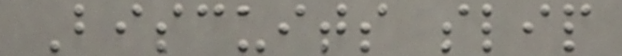Biscuits slip
